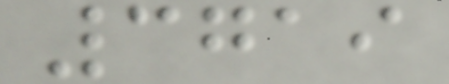3719
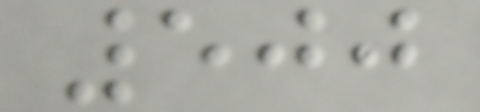500
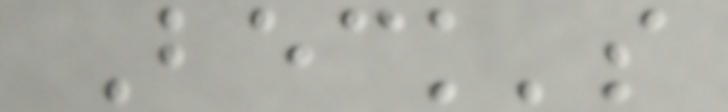Beck's
